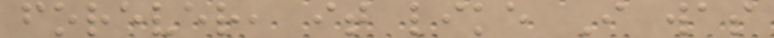forever, it like I was
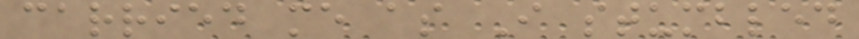carried me as I stumbled
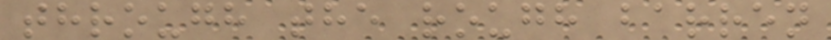through the rough barren
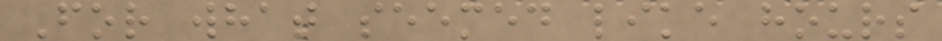For what seemed like hours
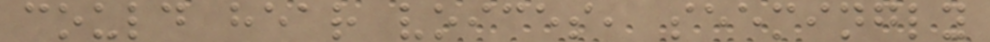could hear voices, seemingly
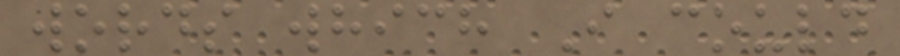words which I could
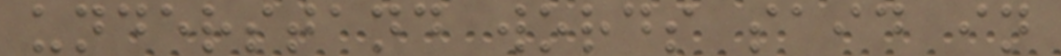understand words said in
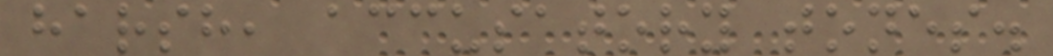harsh, accusatory tones.
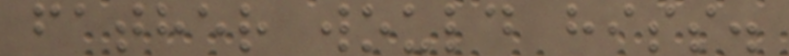father would hiss.
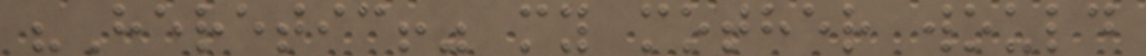"Heretic!" my mother would
